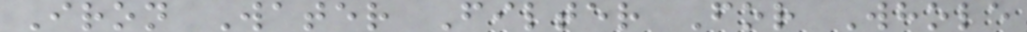Iron Water Filter For Whole
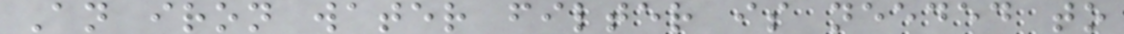An iron water filter is needed to
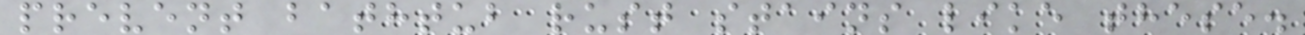prevent bathtub rust stains like these.
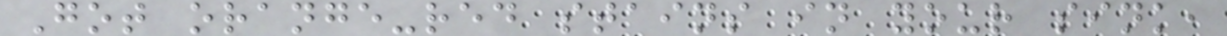Got orange-red stains in your sink,
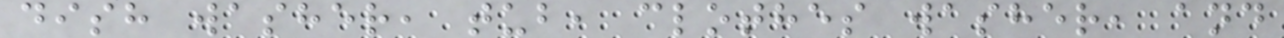dish washer, tub, clothes washer, and
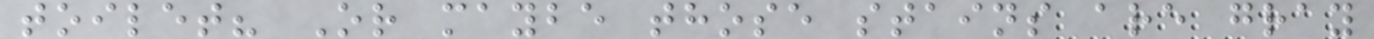toilet? Or maybe those stains are gray
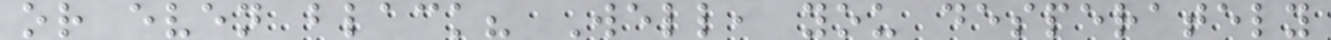or even black? Well, you desperately
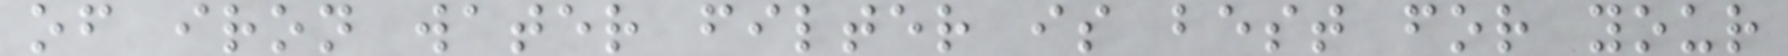of iron water filter is best for your
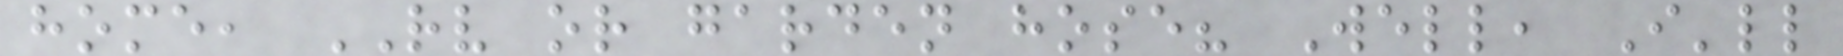home, RV or garden hose? Well, I'll
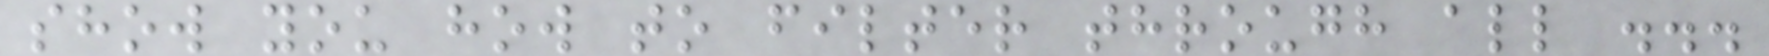show you how to filter through all ...
